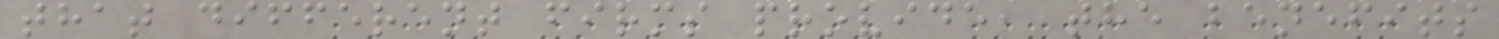that different firms provide, the benefits
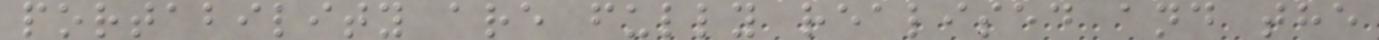portability are fully realised and the
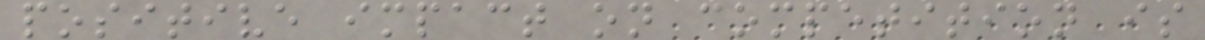positive impact on competition is
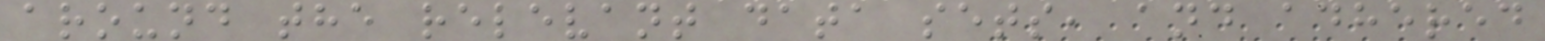around the relevant data sets, and adhered
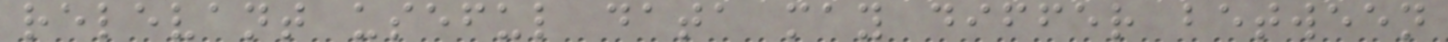relevant useful data may differ between
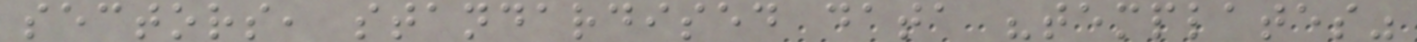sectors, standardised data "templates"
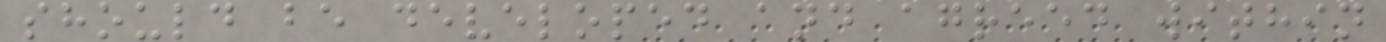should be developed and agreed within
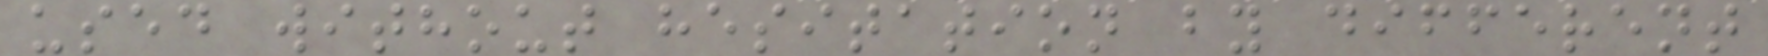used without hesitation by different
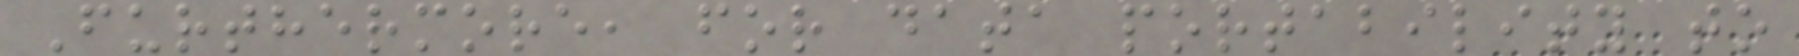Furthermore, for data portability to
